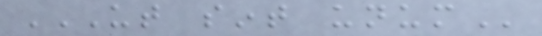UT SINT UNUM
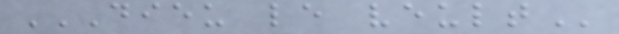DIEU LE VEULT
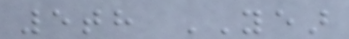5th YEAR
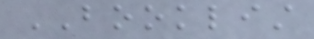BOOKLIST
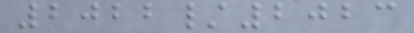2022/2023
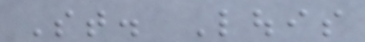St. Louis
